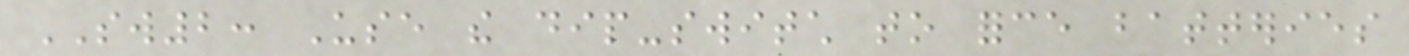SW2: Use the dip-switch to force batteries
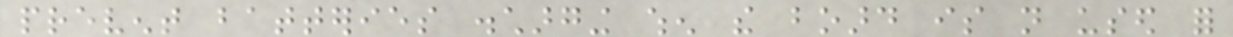prevent batteries discharging when the board is not used for
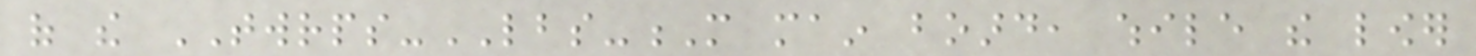of the TWRPS-LBS-M main board, while the lower
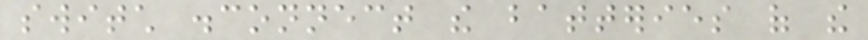switch disconnect the batteries of the
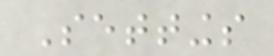Settings
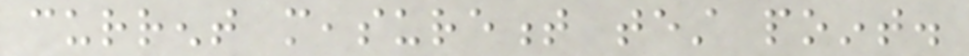current measurement test point.
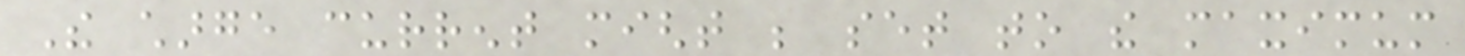The charge current might be set to the maximum
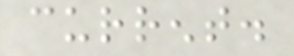current.
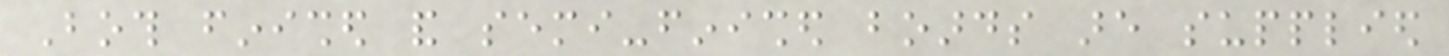Both finished and semi-finished boards are supplied
